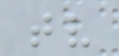tv
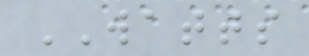WATTS
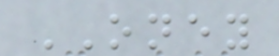ONEY
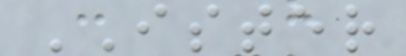ISTER
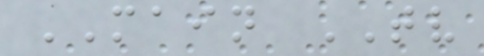MAIN TV
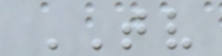TV
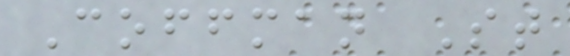Coffman St
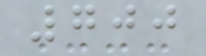700
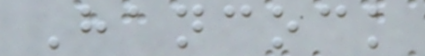Hancock
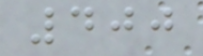400
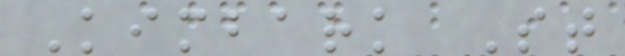Kimbark St
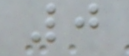0
